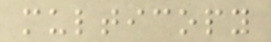multicopy
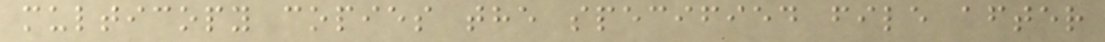multicopy copies the specified file after
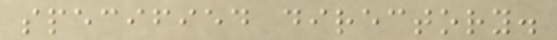specified directory.
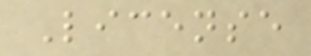License
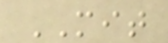MIT
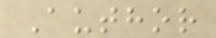Author
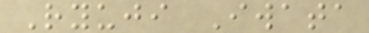Ryuji Iwata
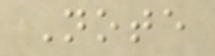Note
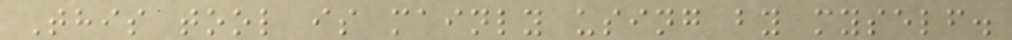This tool is mainly using by myself.
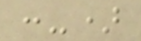:-)
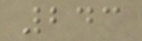243
